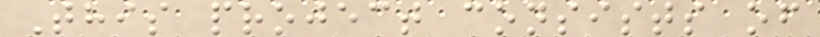This project consists of
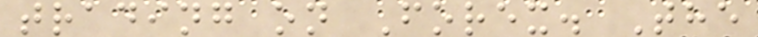trading on Forex. The
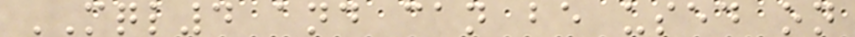MQL4 and can be used on
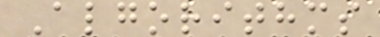Algorithms
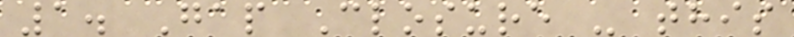1. Gap Closure - this
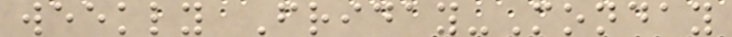weekly Friday-Monday
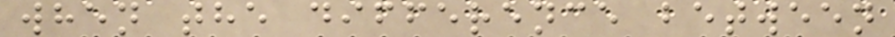when the difference between
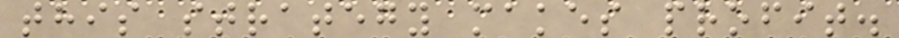this strategy makes profit.
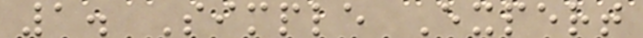1. Simple Expert
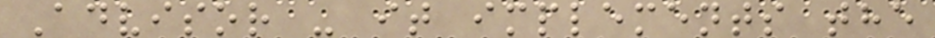Advisor - it implements the
